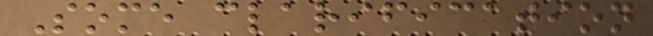Some clarification
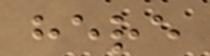here
